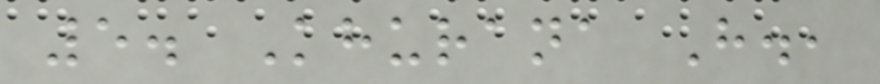5. Khurana H.,
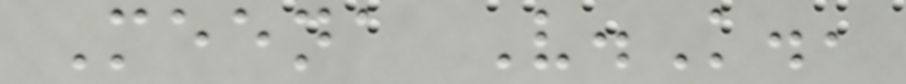Meena V.K.,
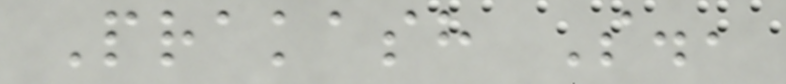Prakash S.,
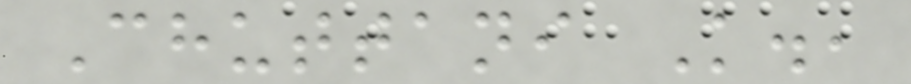Chuttani K.,
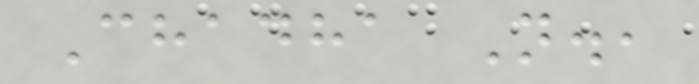Chadha N.,
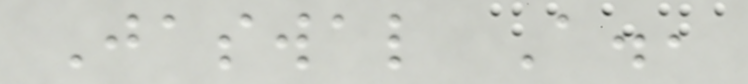Jaswal A.,
